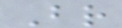Br
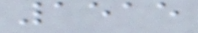1515
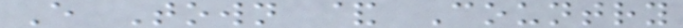E Town & Country
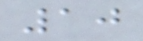10
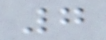7
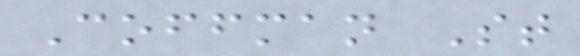Coffman St
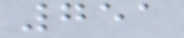751
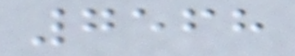7568
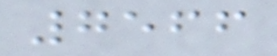7566
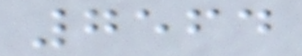7564
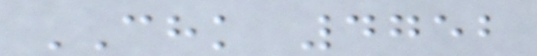CHK 4752
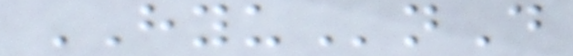HYUnD
